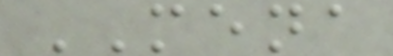MENA
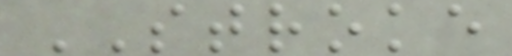STROKE
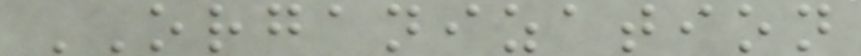ORGANIZATION
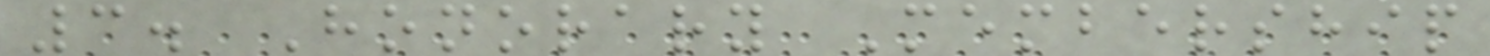3. Honorary Membership
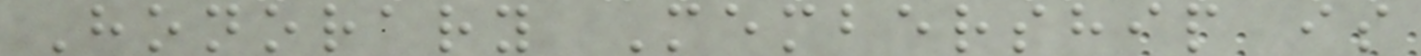Honorary Membership is
